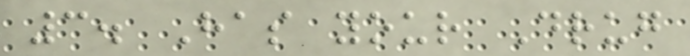3. Has your Drug
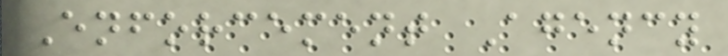Enforcement Agency
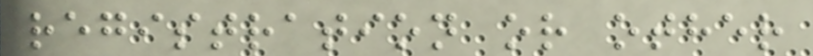registration or other
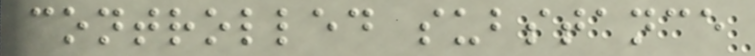controlled substance
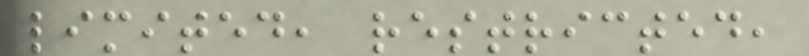limited, restricted,
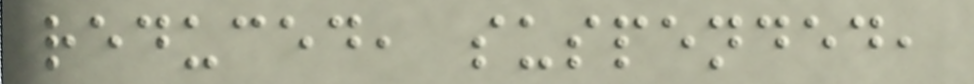reduced, suspended,
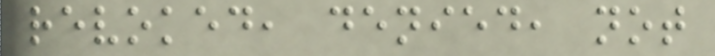revoked, denied, not
